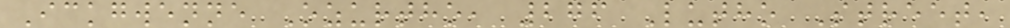Ickgwenne Ozurtho, 276 Lutho Street,
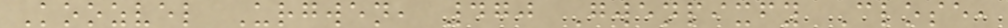Koozvel Urgwen, 470 Gwenpixfy Close,
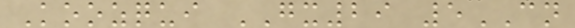Koozqui GX29 5CN
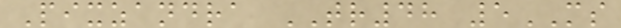Pixzandra TR48 5MS
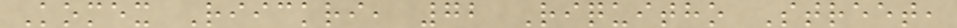Komex Riickri, 72 Riquitho Street,
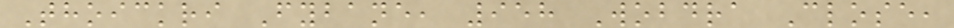Thoickri Fybane, 958 Wobdra Close,
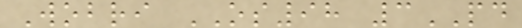Wobri OS98 3PD
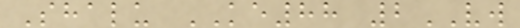Shalu KE88 2VW
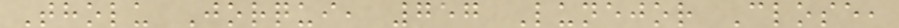Tholu Jorqui, 757 Lunejor Close,
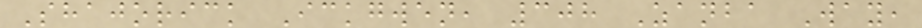Shajorick Ickgwen, 308 Zanba Way,
